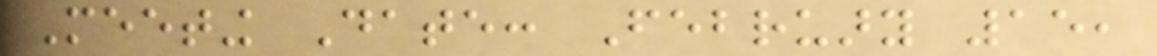Meeting Date: February 15,
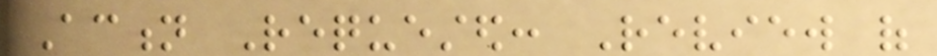Action Requested: Review of
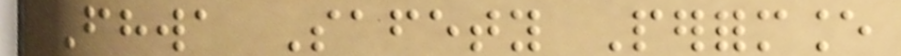FHWA Safety Performance
